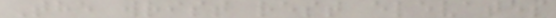The wrist rest elevates
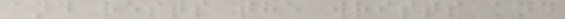and rests the wrists and
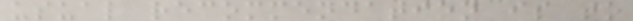usual recommendation is to
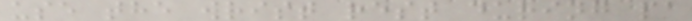use the wrist rest during pa
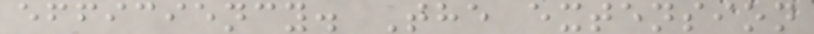efficiency. The extension
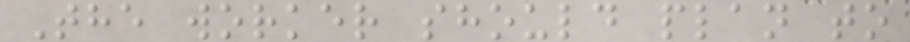The worker should plan to
